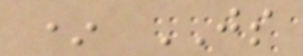* JS
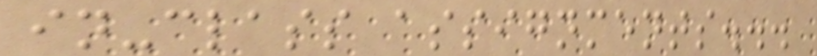in-class assignments...
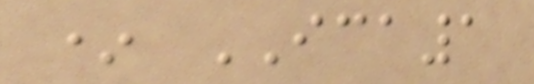* ICA1
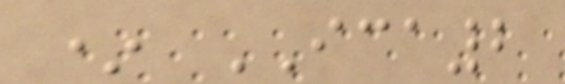* ICA2
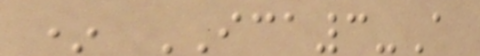* ICA3-A
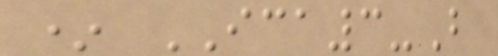* ICA3-B
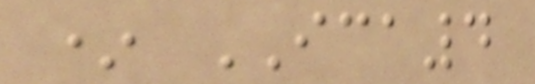* ICA4
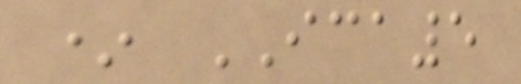* ICA5
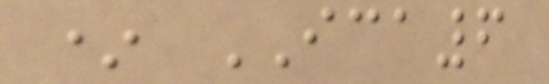* ICA6
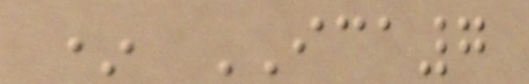* ICA7
